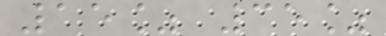15% 35%
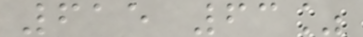615 63%
